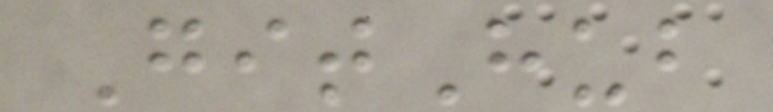GitHub
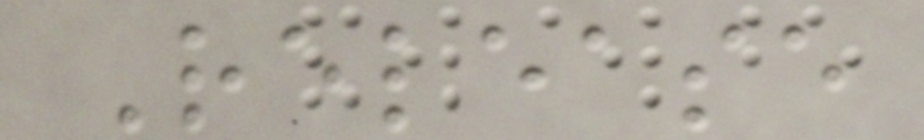Release
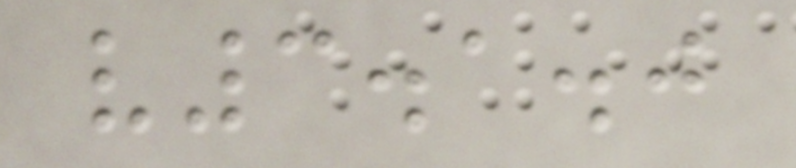v3.1.0
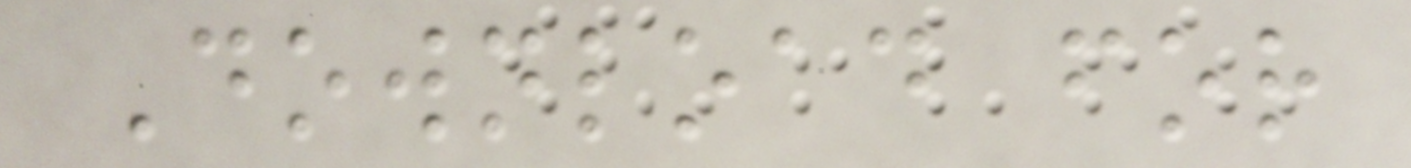Download for
